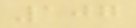107
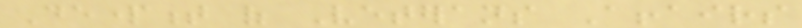Department of Veterans Affairs
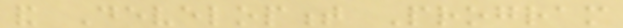and Development Program
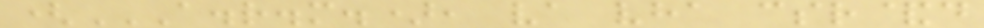(A.R.M.), VA VHA CSR&D
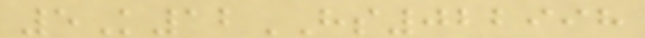5K12HS022998
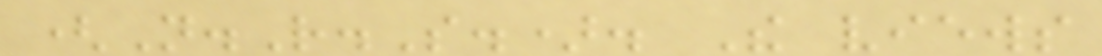(N.R.S.). The views
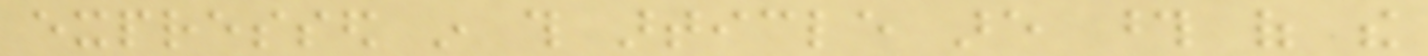expressed in this article are those of the
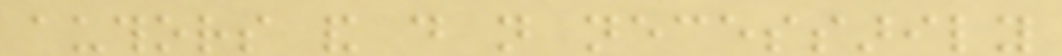authors and do not necessarily
